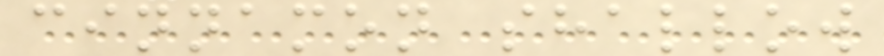cinnamon shallow
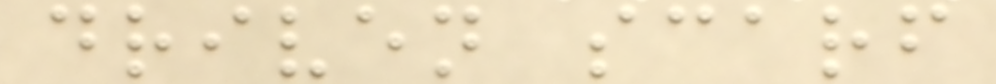driven scarf
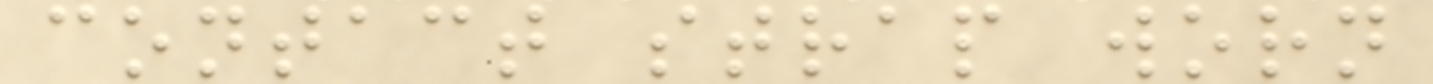contact strap worn
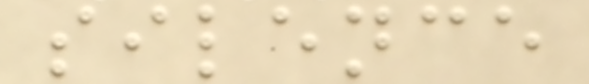silence
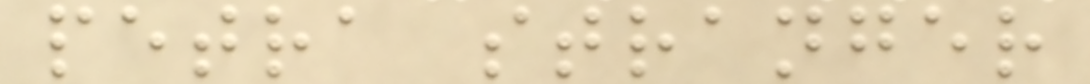petra stranger
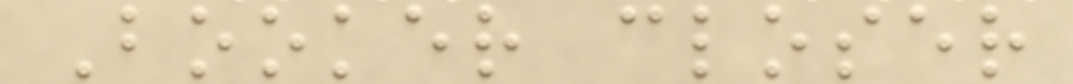Booker closer
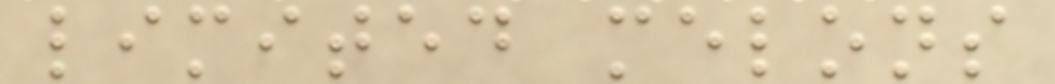limited melons
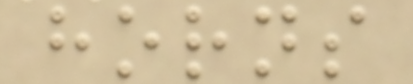horns
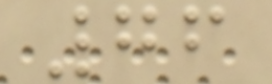76
